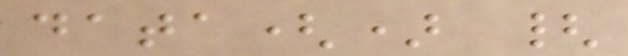data() {
